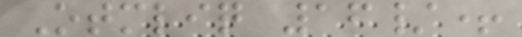Otmliq 16/+
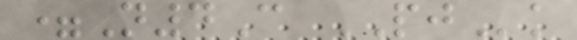=N4C PJk
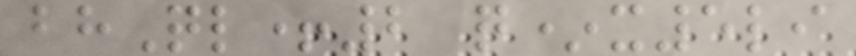bhQl+2 q*x5li
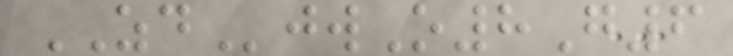ZDjwO8G6
